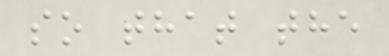so that the
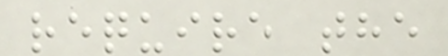require the
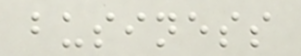business
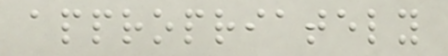appropriately
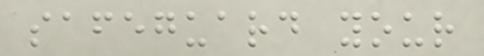safeguard your
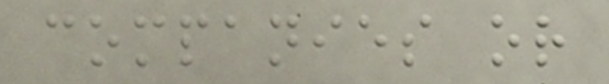companies or
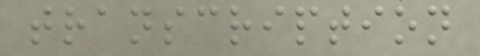transcription
